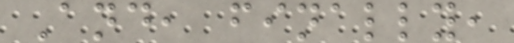And, finally,
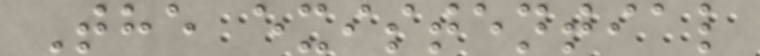The existential
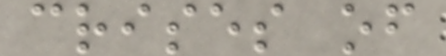crises of
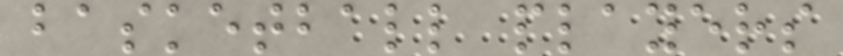basketball players
